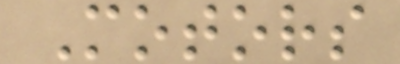Motors
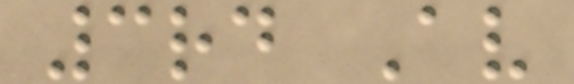3rd Av
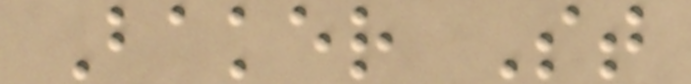Baker St
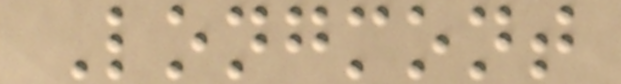Longmont
